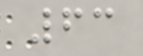63
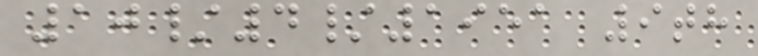10/4/1951 9th
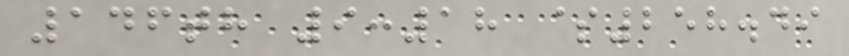146th 9:18 $258.49
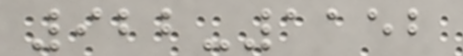922-1152
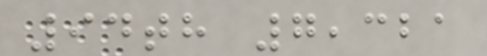94th 7,321
